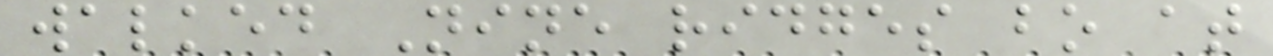walked Nine ridges bo at
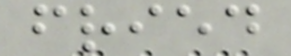fried
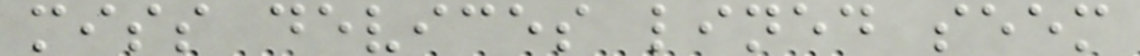miss devices lined seem
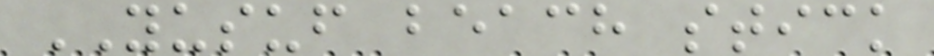YUSUF beach stick
